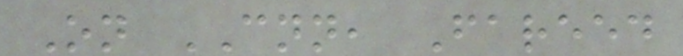On CNN, Fareed
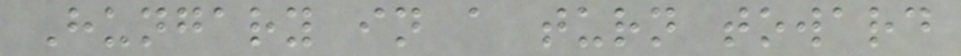Hungary in a turn toward
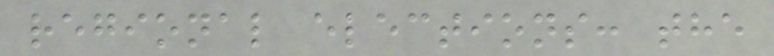regional elections: the
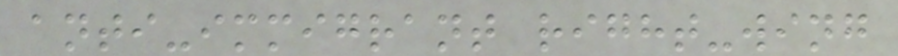anti-immigrant right-wing
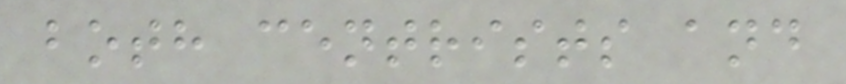both centrists and
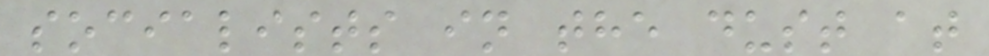socialists in the dust at
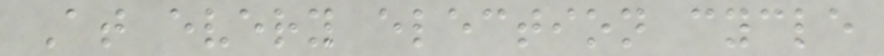At every election cycle
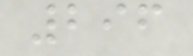296
